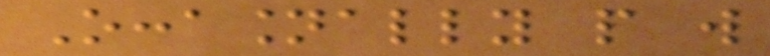Occasionally people will
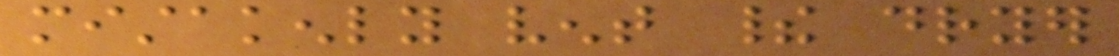mistakenly vent their dryer
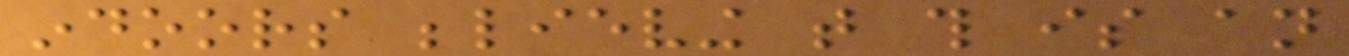indoors believing that this is an
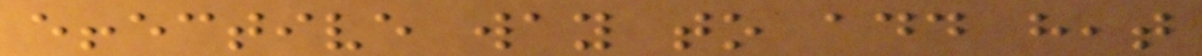effective way to add heat
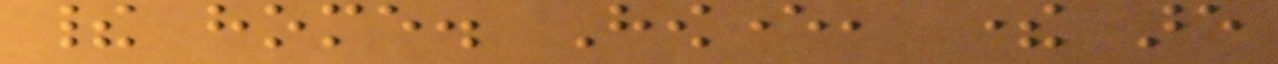their home. However, there are
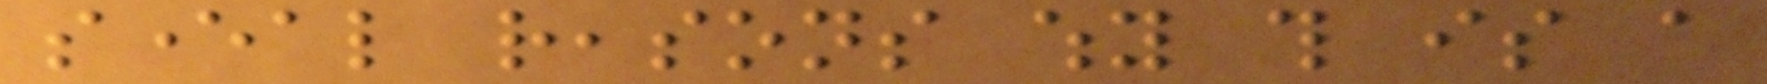several reasons why this is a
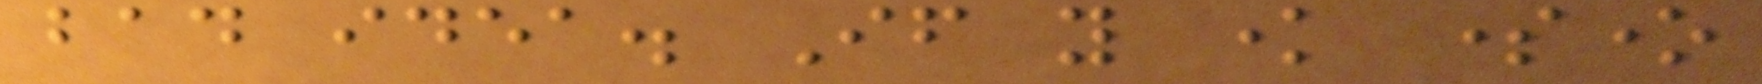bad idea. If you know someone
